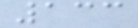133
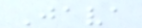Java
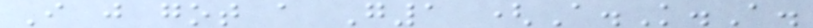I just got a G1 (A.K.A.
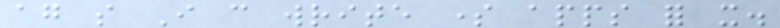again so I can write some apps for it.
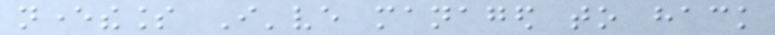nevertheless I've managed to hack
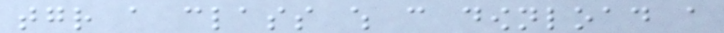together a class which can download a
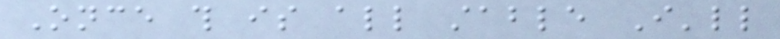Once this is all stable I'll
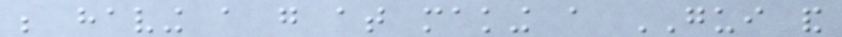be having a go at making a GUI and
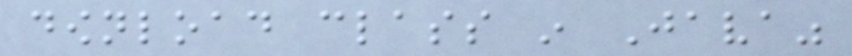download class in Java"
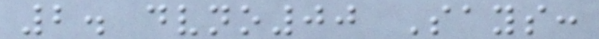2. dvno00 Says:
